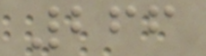266
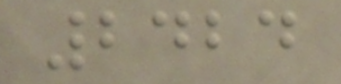2424
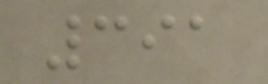391
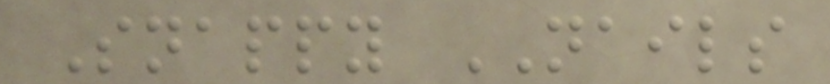Snappy NAILS
